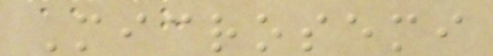Microsemi
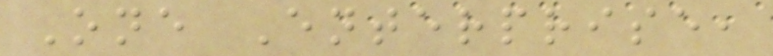One Enterprise,
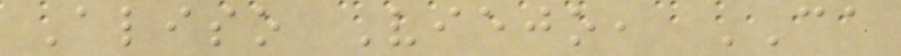Aliso Viejo, CA
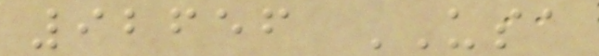92656 USA
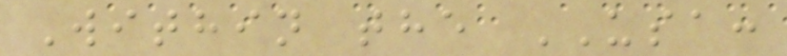Within the USA:
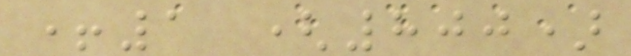+1 (800)
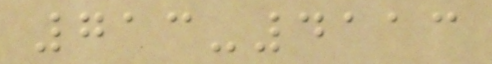713-4113
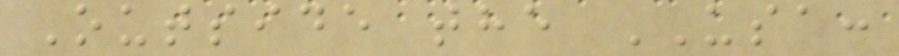Outside the USA:
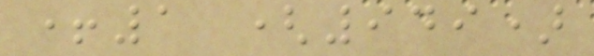+1 (949)
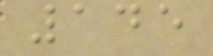145
